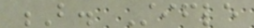B. Stifle
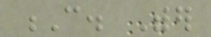C. Wither
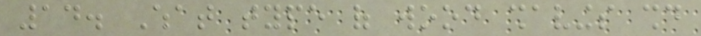14. What type of wood shavings should
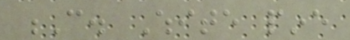C. White pine
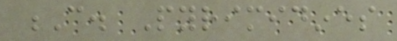C. Pyrimidines
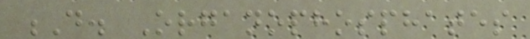D. Organophosphates
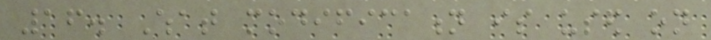16. What modification is used on
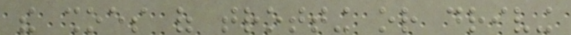the shoes of trotting or driving
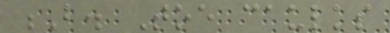B. Toe caulks
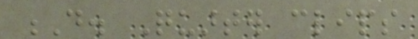D. Quarter clips
